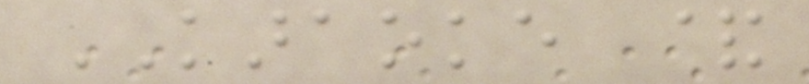KARAOKE &
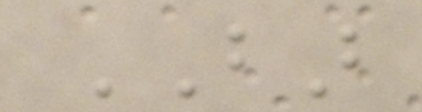BAR
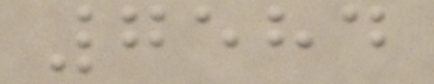7584
